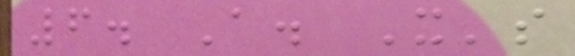6. A. It's
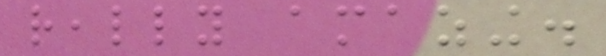really amazing.
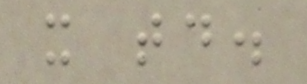it today.
